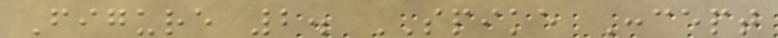Figure 2. SPIKE Concept
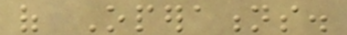of Operations.
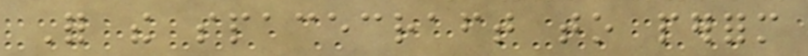For the spacecraft to perform
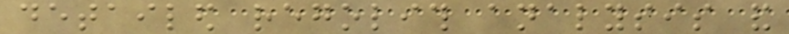detailed regolith analysis and
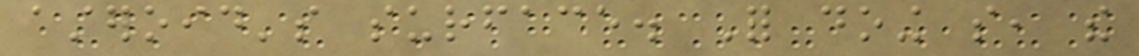asteroid's surface. For doing so, the
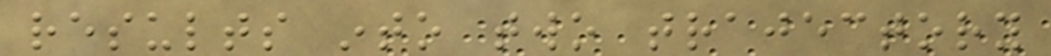results into two trajectory
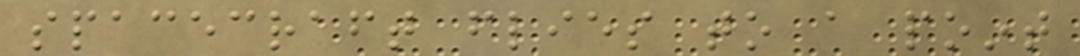spacecraft flies to a point
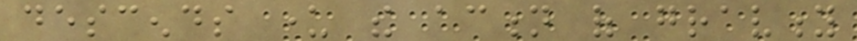descends under the action of gravity
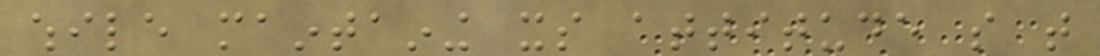while maintaining its attitude so that
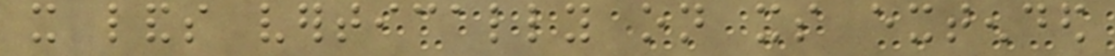it lands vertically on its extended
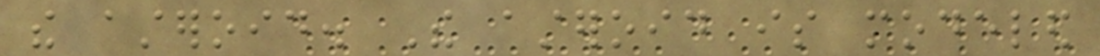the asteroid. The asteroid is modeled
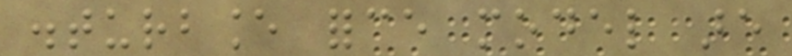disturbance force model are
